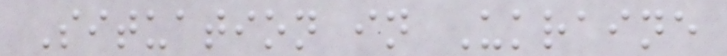Situation in Ukraine
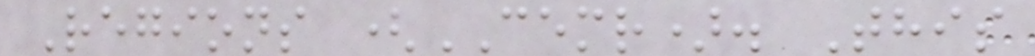Regions (CEMR). This
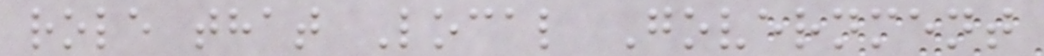role that Local Government
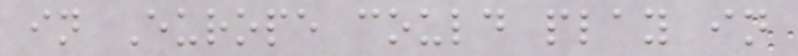in Europe could play in
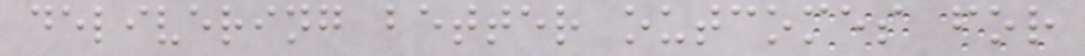delivering better outcomes for
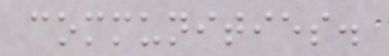communities.
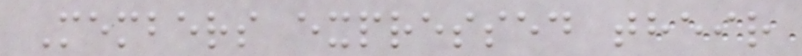Members expressed their
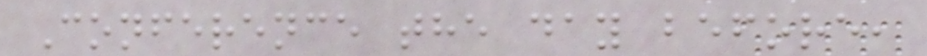Conference the day before,
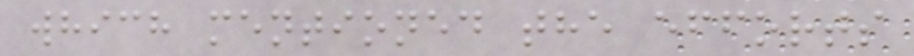which mentioned the efforts
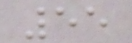55
